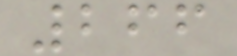266
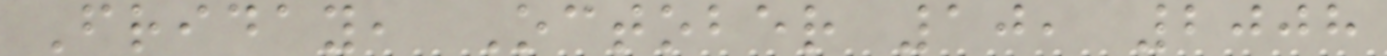Friday, October 10, 2008
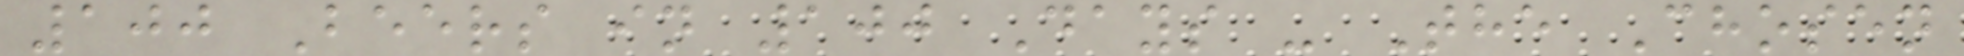100 Beers in 100 Days - The Chosen
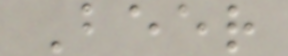Beer
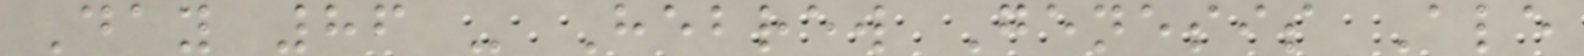Day 86 - Hebrew Genesis Ale
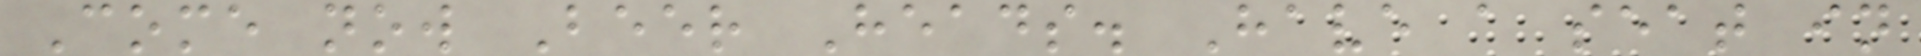Come now Beer Heads. Have a seat in
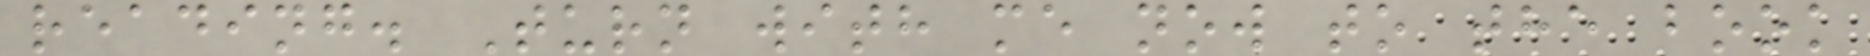reading. Turn with me now to the book
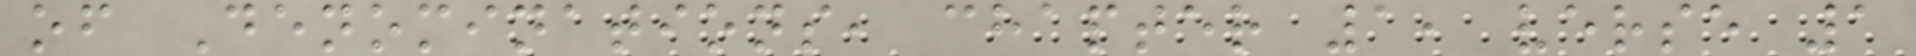of Denominations, chapter 1, verse 1
